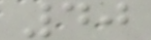40
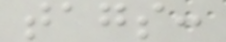tags:
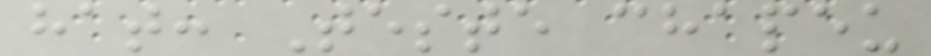hat: Teste chapeu
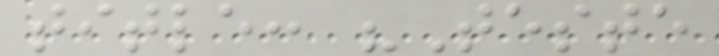title: "Teste
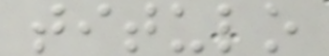titulo
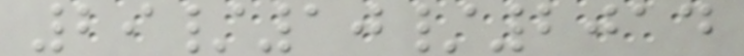29/10/2014
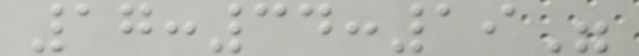17:34:19"
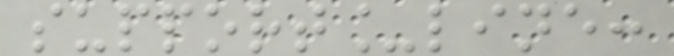support_line:
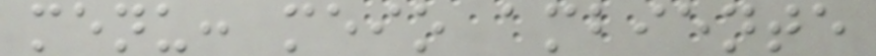menu: meio ambiente
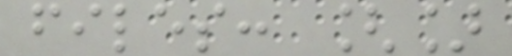files: []
